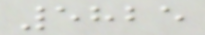5825
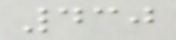430
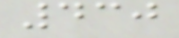430
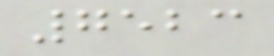7523
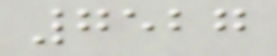7527
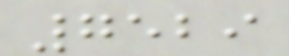7529
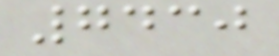7430
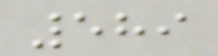589
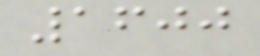1600
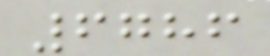6786
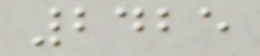2425
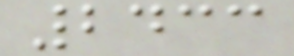2433
